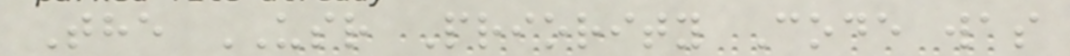The USR Priority Code was
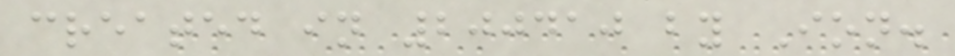created in 200410 by Ion.
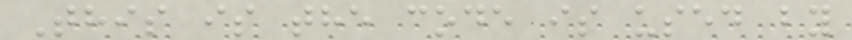This is the code is used by
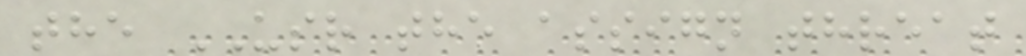the USR the assign threat
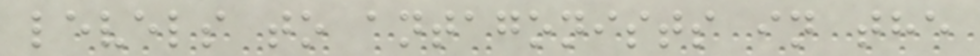levels to antagonists in the
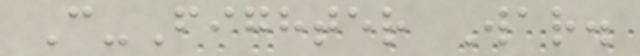C-Fighter War.
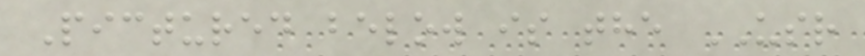Pictured below is the USR
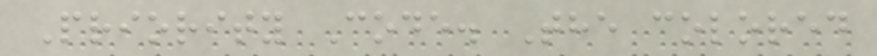Priority Code. The colored
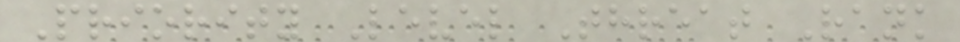Priority Level Threat Rank
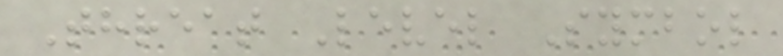Threat Level Symbol
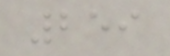259
